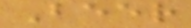Beer
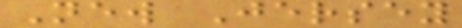New Jersey
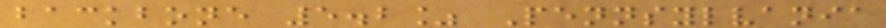backbone 5.2% Pennsylvania
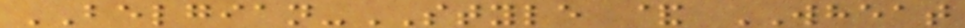BELGIAN-STYLE & WHEAT
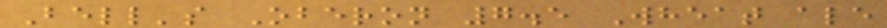Bell's Oberon 7.5 Wheat ale
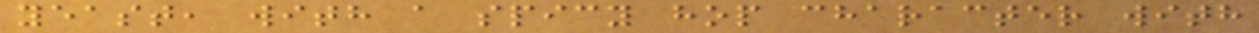yeast, with a spicy hop character with
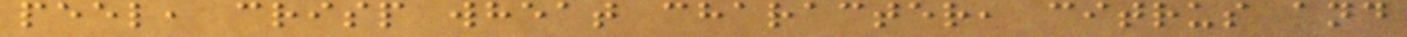peel, crisp wheat character, citrus and
